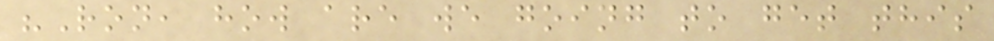"Ron, how are we going to get this
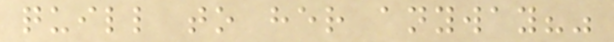quill to her anyway?"
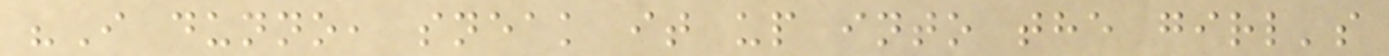"I dunno, sneak it up into the girl's
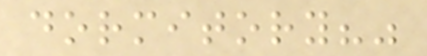dormitory?"
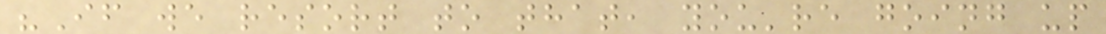"If we resort to that, you're going up
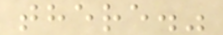there."
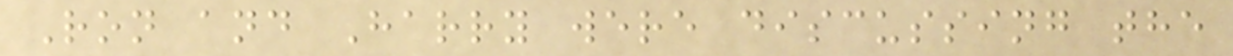Ron and Harry were discussing the
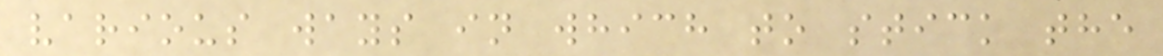various ways in which to stick the
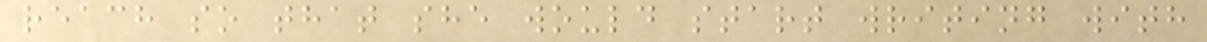reach so that she would start writing with
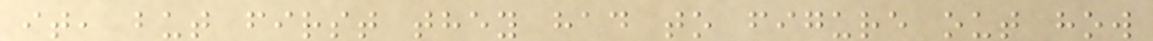it, but first they had to figure out how
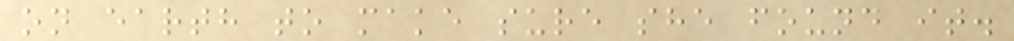on earth to make sure she found it.
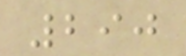290
